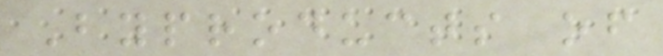Byproducts of
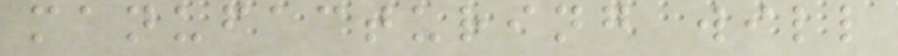manufacturing will
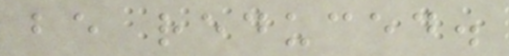be reduced.
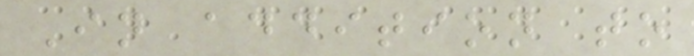In addition to
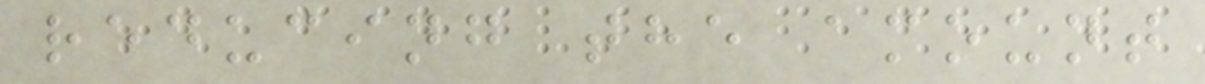reducing the amount
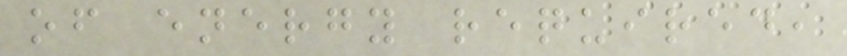of energy required,
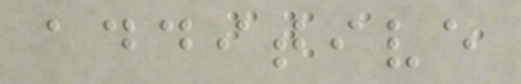additive
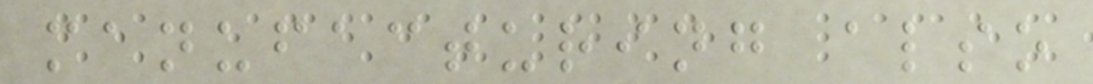manufacturing also
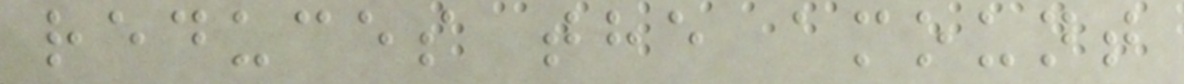reduces the amount
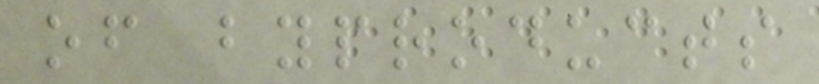of byproducts
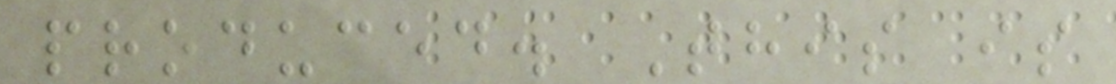produced. This is
